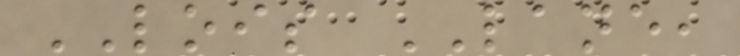LOIS LANE,
